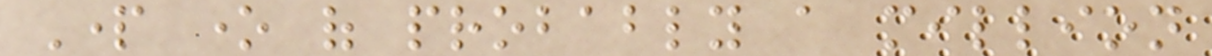Part one of probably a million
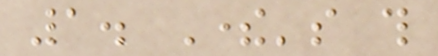1. There's this
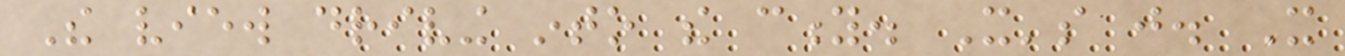The view driving into the city. It's just. It
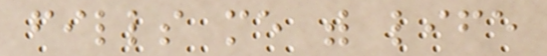fills me with life
